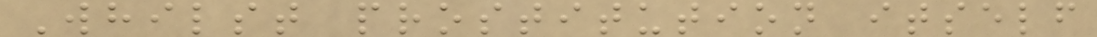Whilst prostitution itself
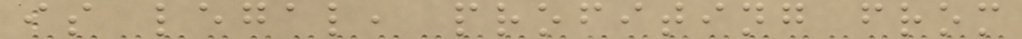is legal, profiting from
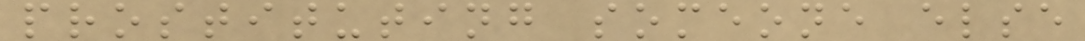prostituting someone else
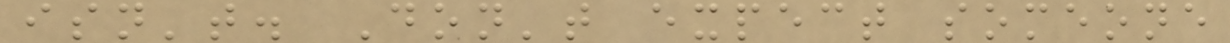isn't. Don't expect someone
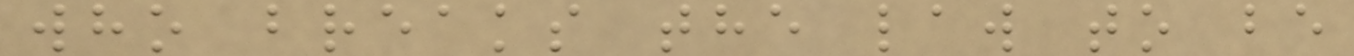who breaks the law to be
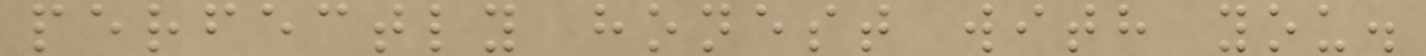perfectly honest with you.
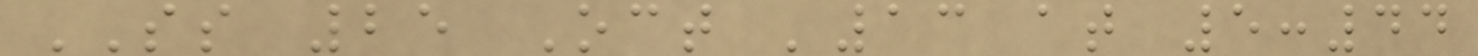SS 25 Oct '13 at 5:44
